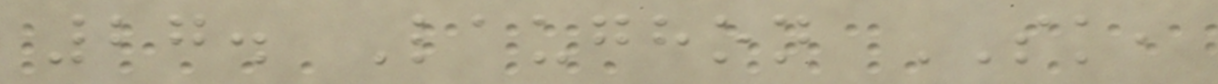27. Laughon SK,
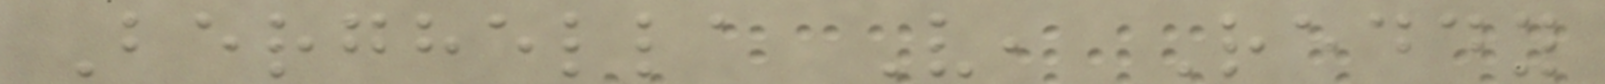Berghella V, Reddy
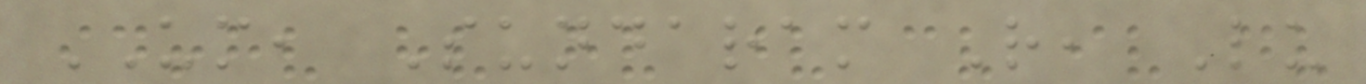UM, Sundaram R, Lu
